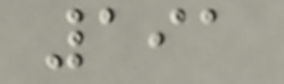191
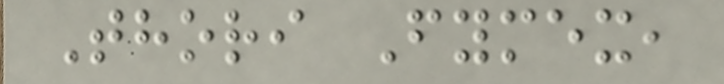Thori Fymex,
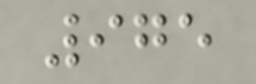975
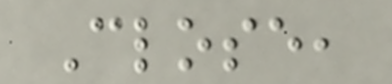Close,
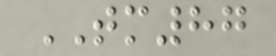TM87
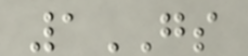1GS
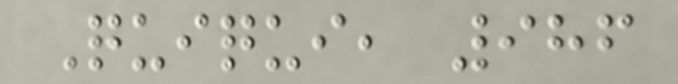Quiqui, 986
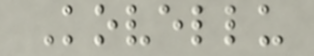Kovellu
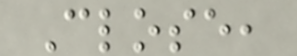Close,
